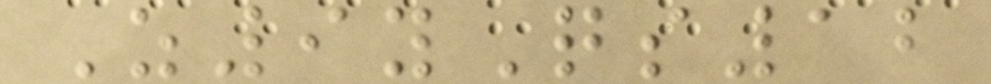Z9yQs12
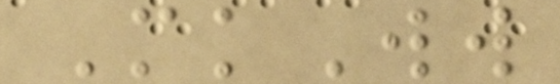MkWw
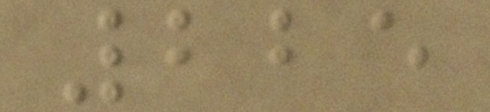225
